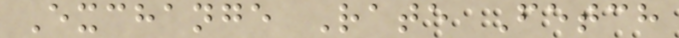Exchange Rate Fetch
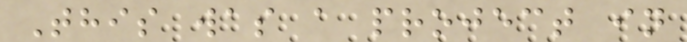This was a project in
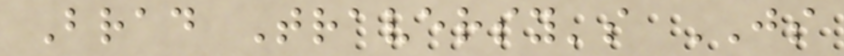Brad Traversy's JS
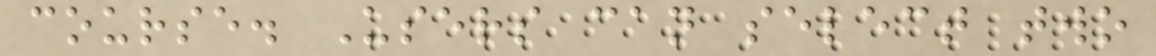course. Users can select two
